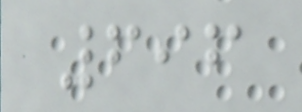696
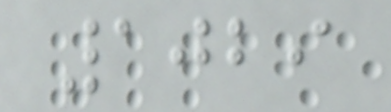1029
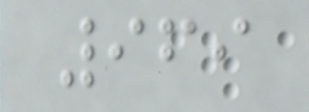969
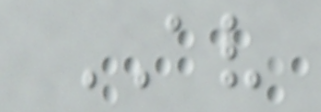AV
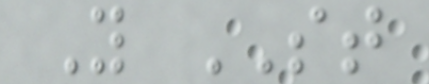Y ST
